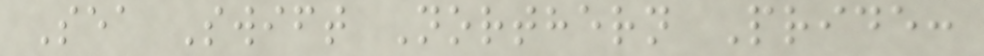Sea Swift Northern Pride:
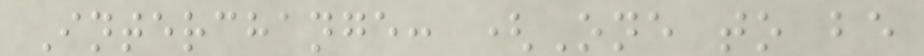Interchange: (One to be
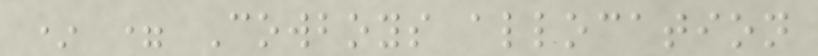* = Cowboys allocation
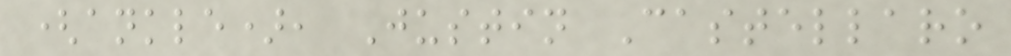(ankle), Justin Castellaro
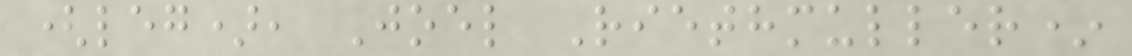(leg), Joel Riethmuller*
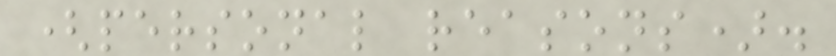(personal reasons).
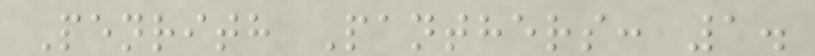Penrith Panthers: 1.
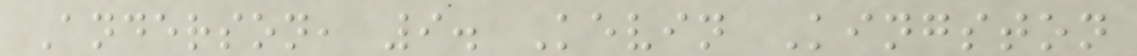Anderson, 9. Kevin Kingston
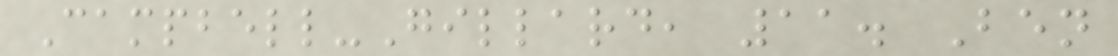Campbell-Gillard, 11. Ben
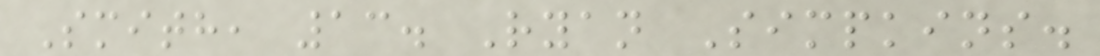Smith, 13. Ryan Simpkins.
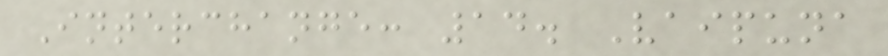Interchange: 14. Vaipuna
